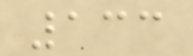133
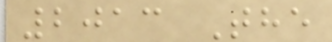2013 The
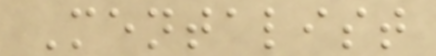Mentalist
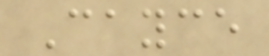Cayce
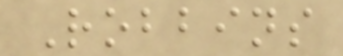Robbins
